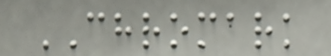CHROMARK
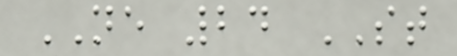NE 24 ST
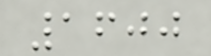1600
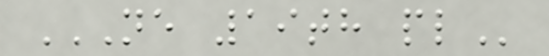NE 19TH PL
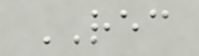REC
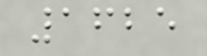1625
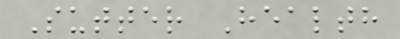Sutter Health
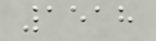1518
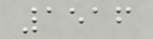1516
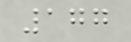177
